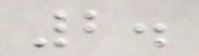2.
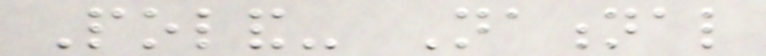Poland- National
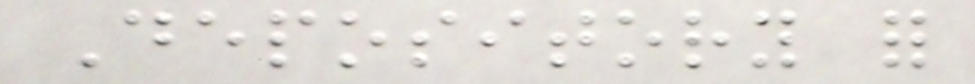Depository for
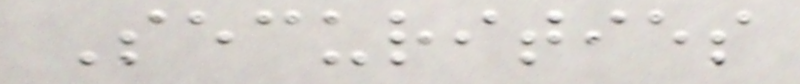Securities
